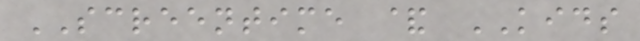SCREENTIME & KIDS
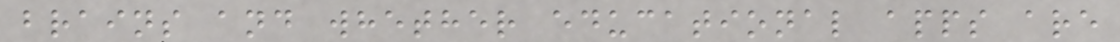brains and whether educational apps are
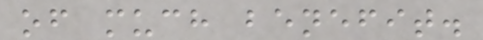of much benefit.
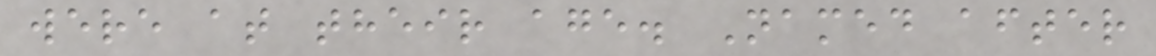were at their age. Named after
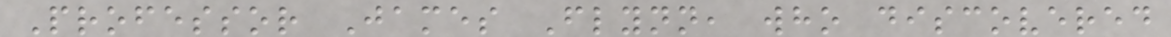Professor James Flynn, who discovered
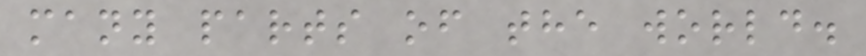many parts of the world.
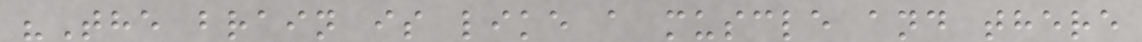"The brain is like a muscle and there
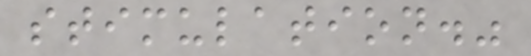stimulation."
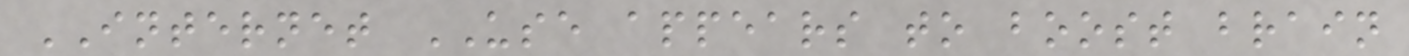INTERNET USE appears to boost brain
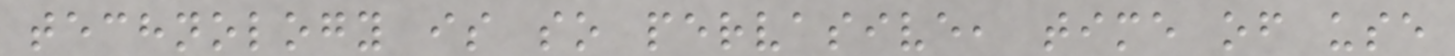technology is so pervasive, time of use
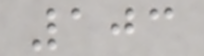103
